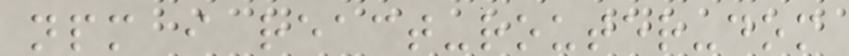npm i react-router-dom
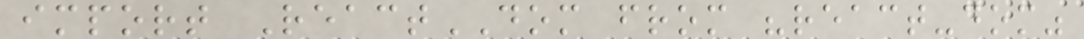import ReactDOM from "react-dom"
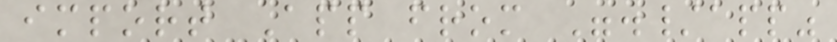import App from "./app"
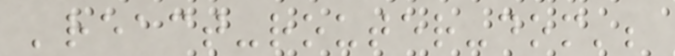'react-router-dom';
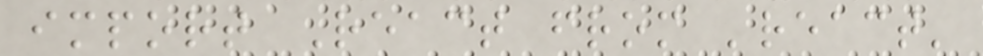import React from 'react'
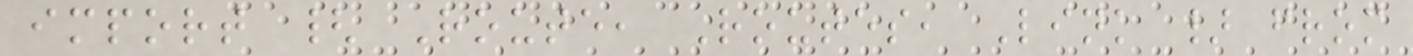import { Route, Routes, Link } from
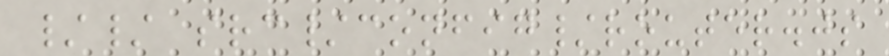// src/config/router.js
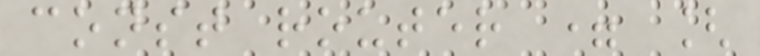const router = [
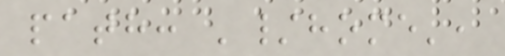path: '/home',
